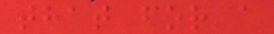that for a
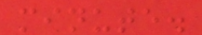minute.
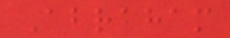Abraham
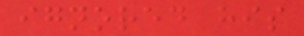ignored his
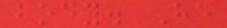body. He
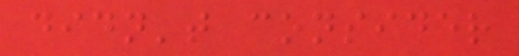didn't consider
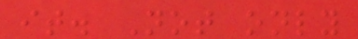it. Not only
